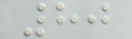80
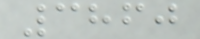3860
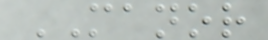MANOR
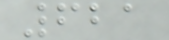621
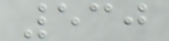530
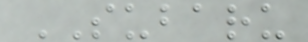SUBARU
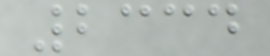2334
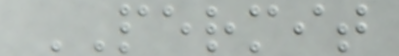PERMIT
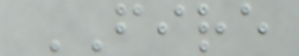FIRE
